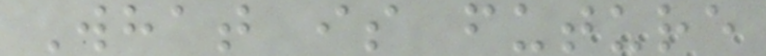What is future
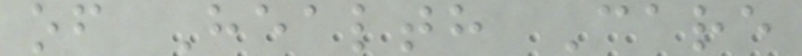of Health Care
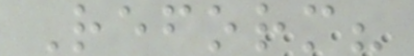Reform?
